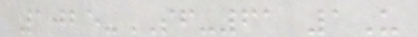1025-SF-61 1U
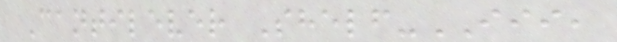Cantilever Shelf-III,
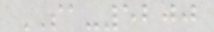SA-5200
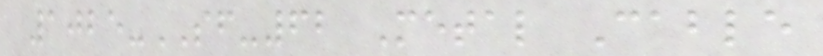1025-SF-62 Metal Cable
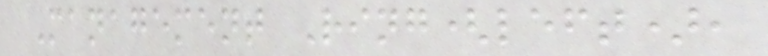Management Ring(left),
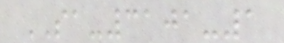SA-3101-1
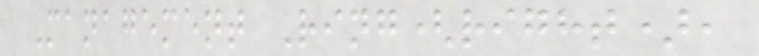Management Ring(right),
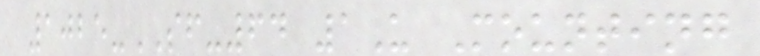1025-SF-64 1U Mounting
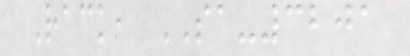Rack, SA-3201
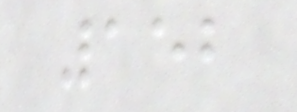152
